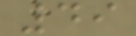49
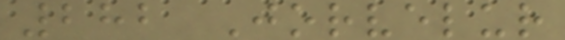282 Jorvelur
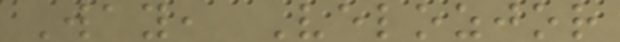Way, Velozjor
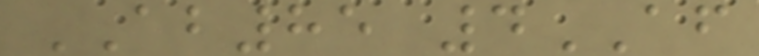AB85 4AF
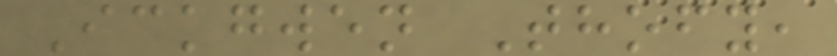Ickgwen Thofy,
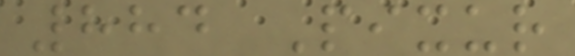884 Pixur
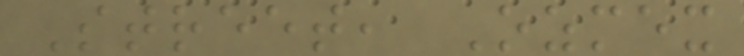Street, Ozmex
